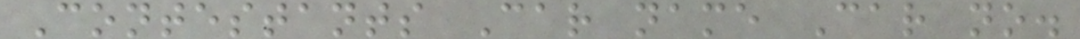Contestants Car name Car no.
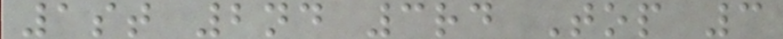1st 2nd 3rd Top 3
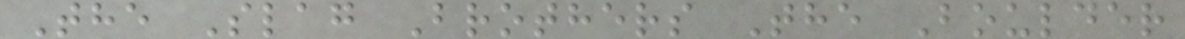The Slag Brothers The Boulder
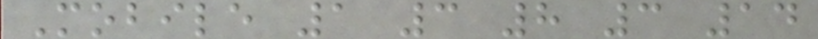Mobile 1 3 8 3 14
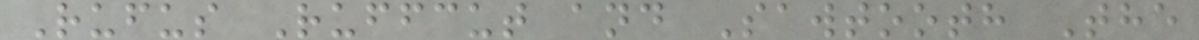Rufus Ruffcut and Sawtooth The
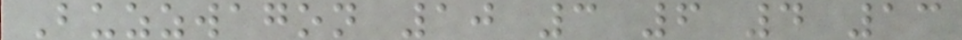Buzzwagon 10 3 6 4 13
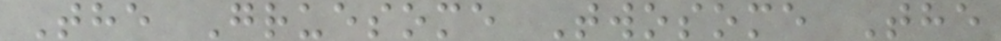The Gruesome Twosome The
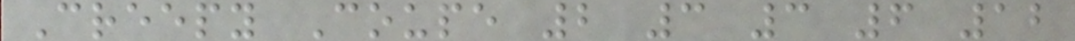Creepy Coupe 2 3 3 6 12
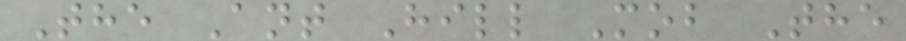The Ant Hill Mob The
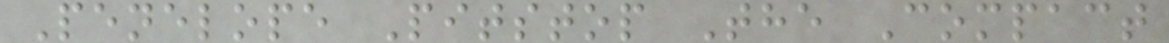Penelope Pitstop The Compact
